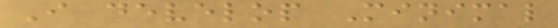I develop Minimal
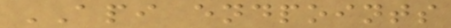API endpoints
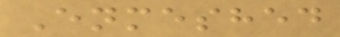Enmeshed
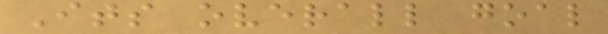Its overall goal
